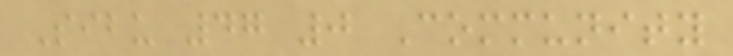Sibu 47 0 Community
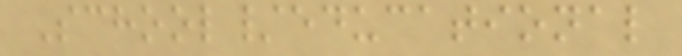School/educational
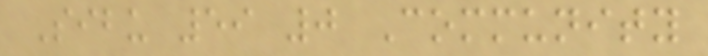Sibu 59 0 Community
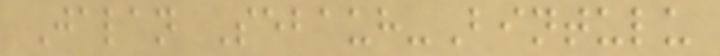Jalan Sebauh-Bintulu
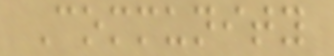Community
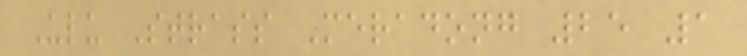Ulu Strass Meradong 25 1
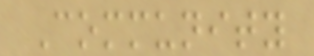Community
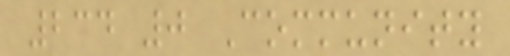234 0 Community
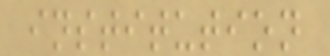institution
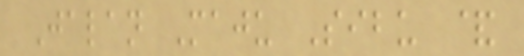Jalan Maju Sibu &
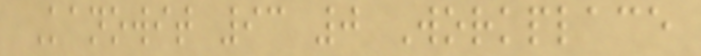Kanowit 93 0 Workplace
